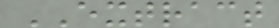EXTRACT
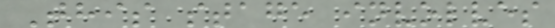This stage involves
